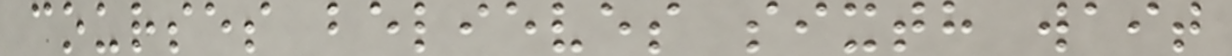courses believes sixth wait
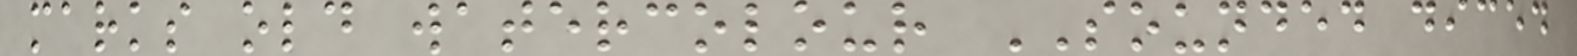marks old watercolour SOUNDED diced
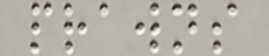prawns
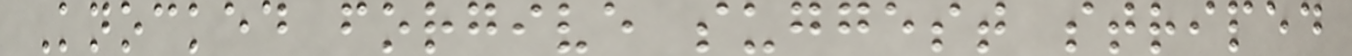Knocked forgive suggest striped
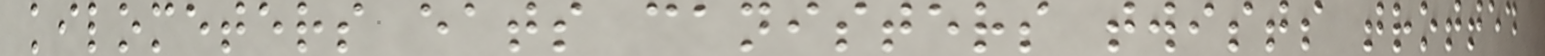kilometers eats canisters twists trotted
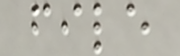file
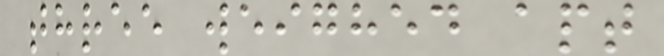three weighed apt
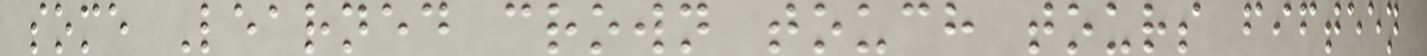some Learned crown touch tours fifteen
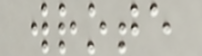wrote
